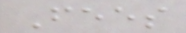Fees
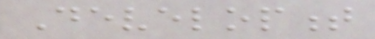Development
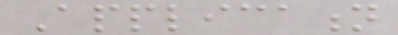Application
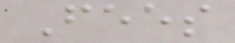Fees
